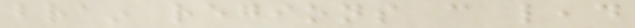brain regions can lead
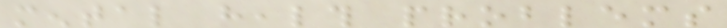mental health problems
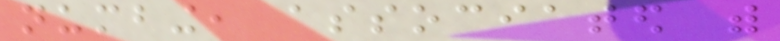numbing, associated with
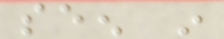seen in
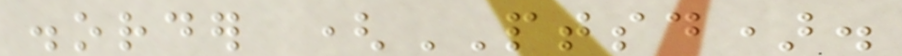disorder (PTSD).
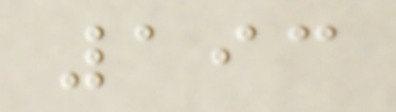193
